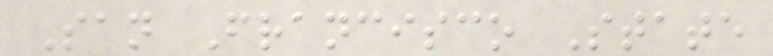San Francisco State
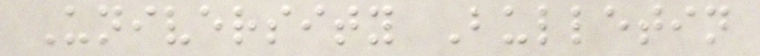University Bulletin
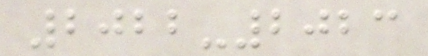2022-2023
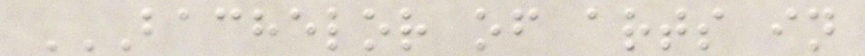BACHELOR OF ARTS IN
